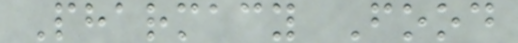Pharmacy Food
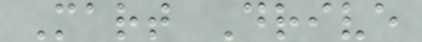Mart Drive
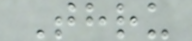Thru
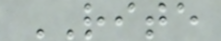RITE
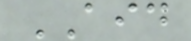AID
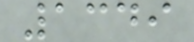1349
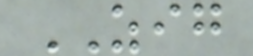ZIG
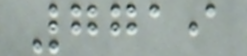7719
